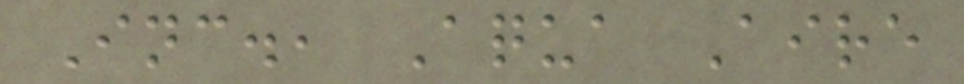Inc., Aqua Aire
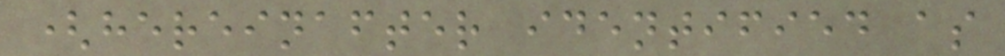(hereinafter identified as
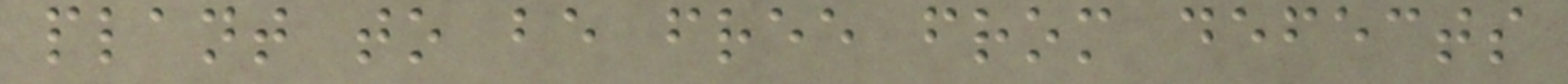plant to be free from defects
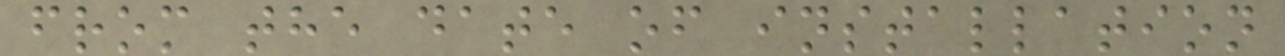from the date of installation
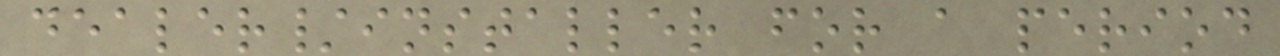dealer/installer for a period
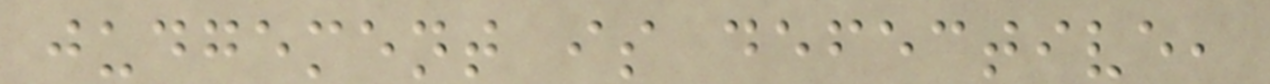judgement is defective,
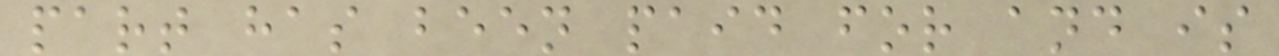part has been paid for and is
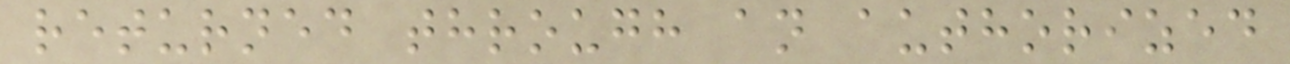returned through an authorized
